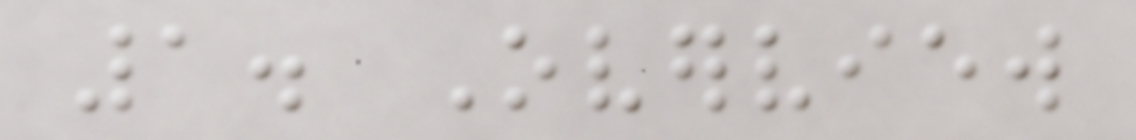1. Overview
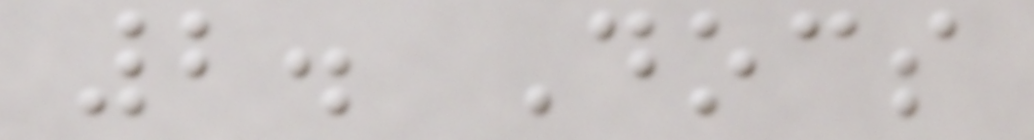2. Docs
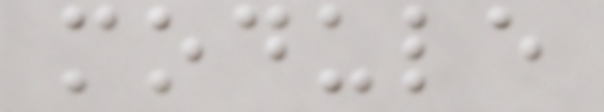module
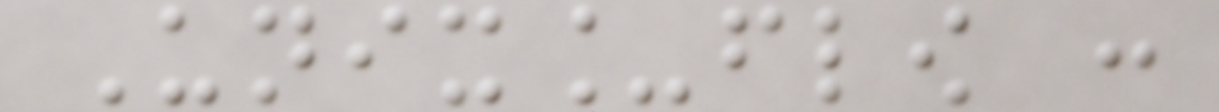Unix_flow :
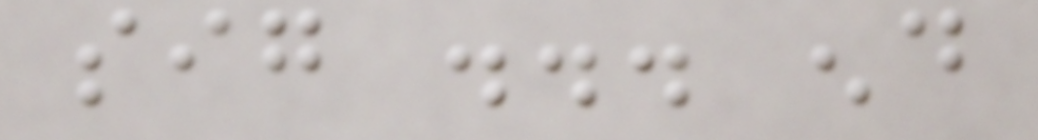sig ... end
